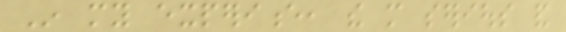In my experience, the more serious and
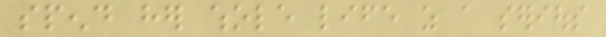spend her whole life as a serious
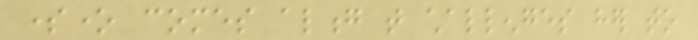someone comes along that challenges her to
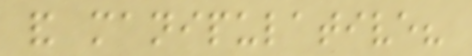and manipulative?
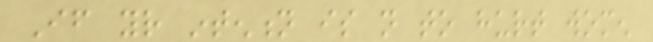If your intention is not to hurt women
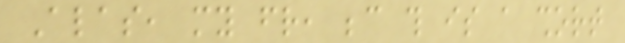Alas, my friend, because this is a short
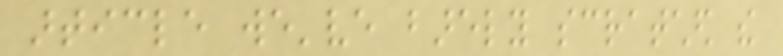article we've barely scratched the
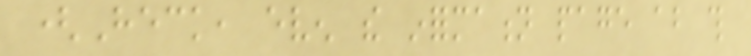(Heck, even the information page about this
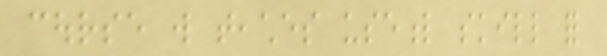course will teaches useful skill for
